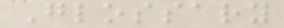Glossary
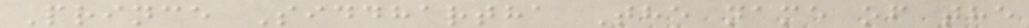Prince Siddhartha The name of the
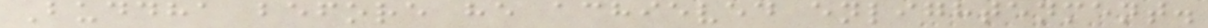Buddha before he achieved enlightenment.
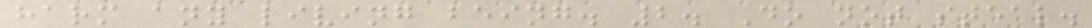harm any living being. 2. Do not steal.
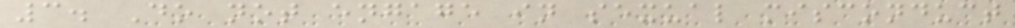3. Do not engage in sexual misconduct
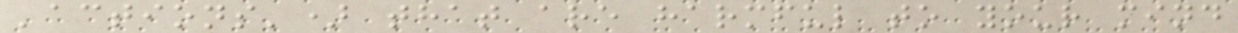'actions') that are harmful to your mind
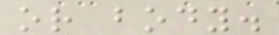or body.
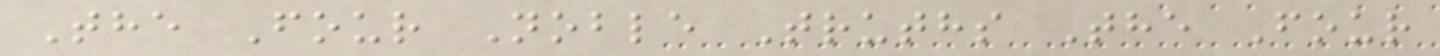The Four Noble Truths The Four
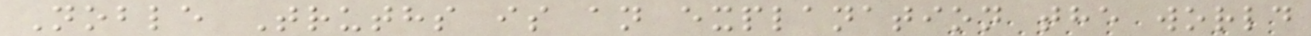Noble Truths is an explanation the world
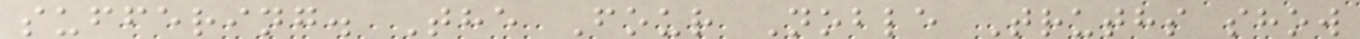suffering. The Four Noble Truths show
